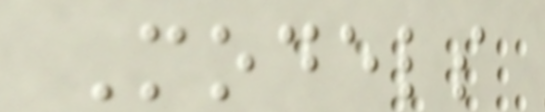Models
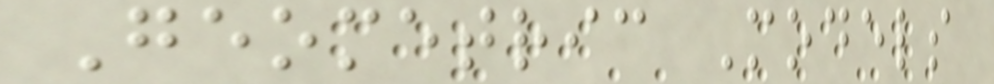Geometric Models
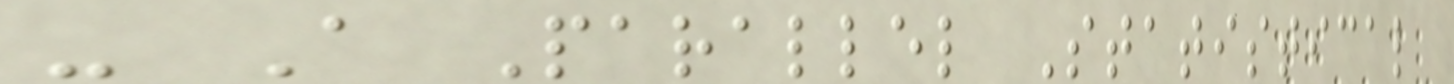- A Parallel Statistical
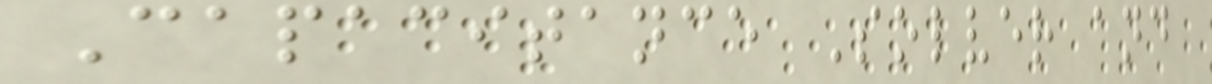Capacitance Solver and
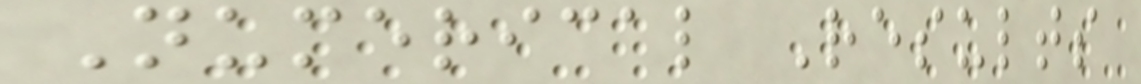Numerical Results
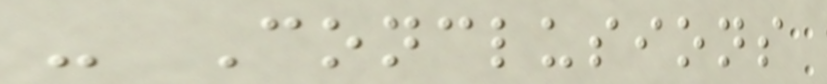- Conclusions
